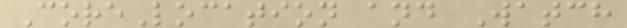CoreLocation and Watch
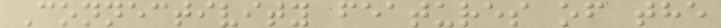Connectivity features of the
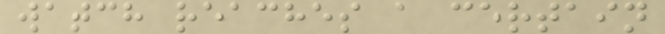watch reaches a certain
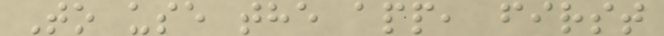To use the app, first
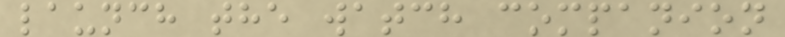launch the watch companion
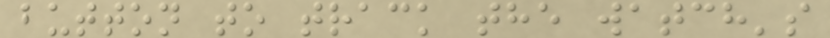button to track the watch's
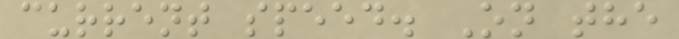current speed. On the
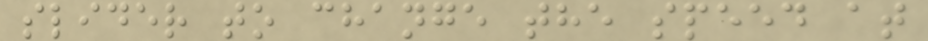slider to change the speed at
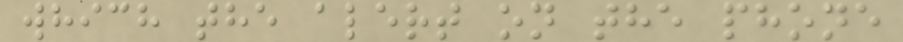which the alert on the phone
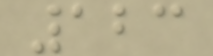123
